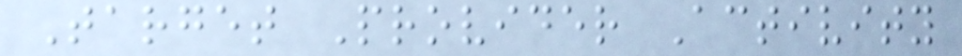Target Provider Activity
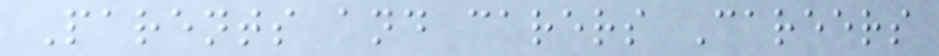Parents and carers Careers
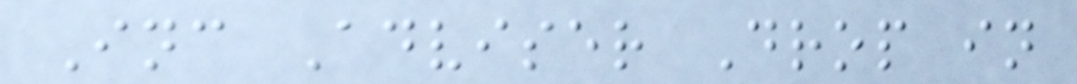Inc Adviser Drop in
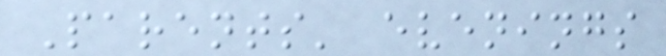Parents' evenings
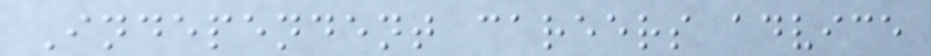Independent careers advice
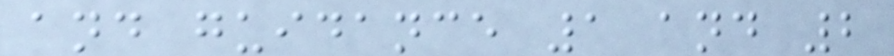and guidance 1 and 2
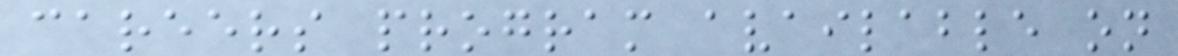careers program available on
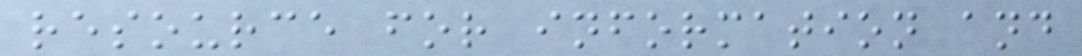resource for information and
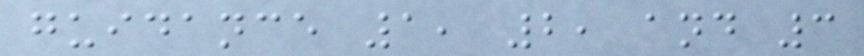guidance 1, 2, and 3
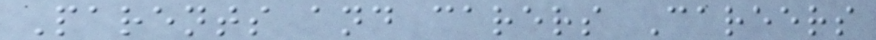Parents and carers Careers
